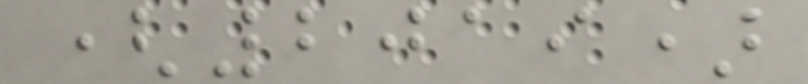(2019)
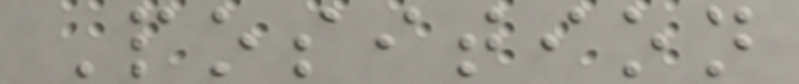Position
